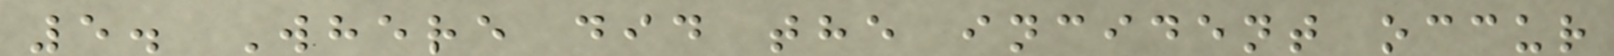5. Where did the incident occur
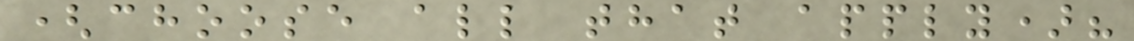(choose all that apply)?
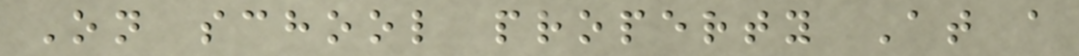On school property At a
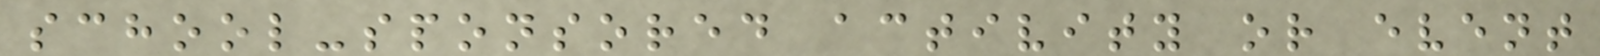school-sponsored activity or event
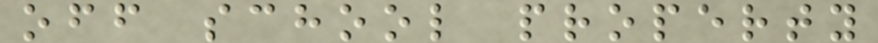off school property
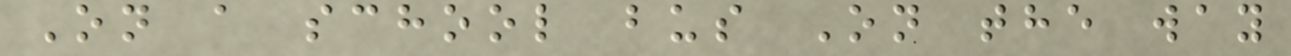On a school bus On the way
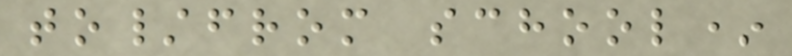to/from school*
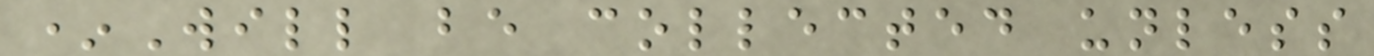*Will be collected unless
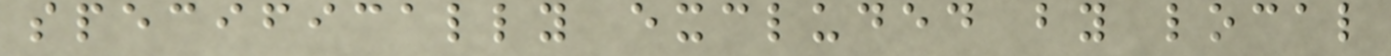specifically excluded by local
